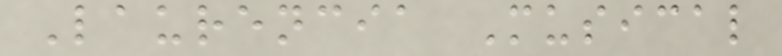Laurencia Musical
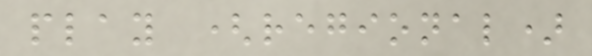play (regional)
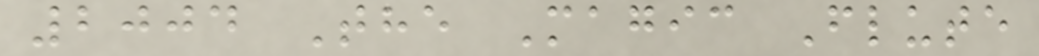2004 The Magic Flute
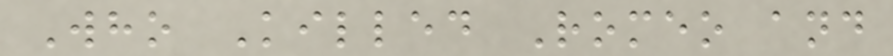Who Killed Romeo and
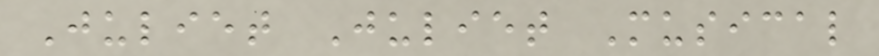Juliet Juliet Musical
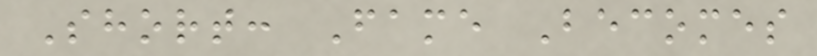Short: Fame Becomes
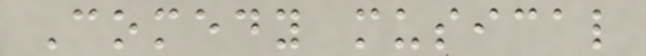Comedy musical
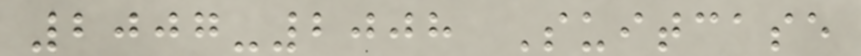2007-2008 Suitcase
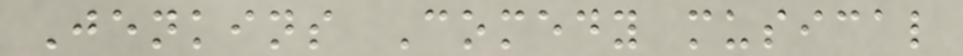Jenkins Comedy musical
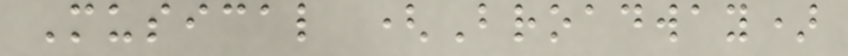Musical (Broadway)
